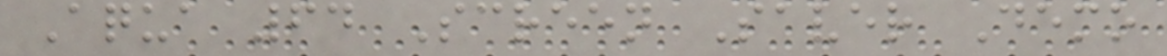Aqua 64 Screen Saver Demo
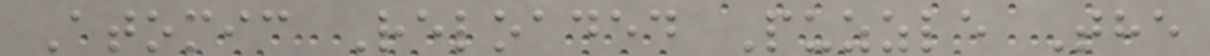Atomic Reloaded Puzzle The
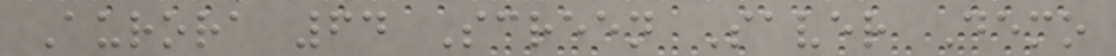Aurora 64 Screen Saver Demo
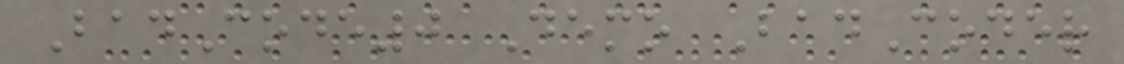BadCode0 Demo BadCoder
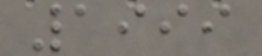1999
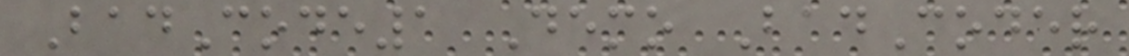BadCode1 Demo BadCoder
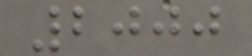2000
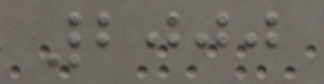2000
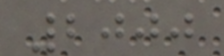2000
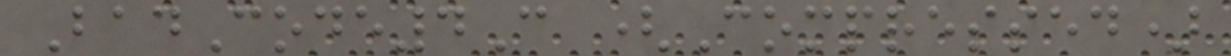BadCode4C (Compressed)
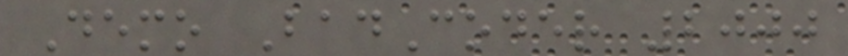Demo BadCoder 2000
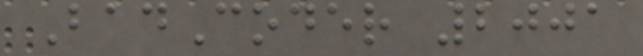BadCoder 2001
